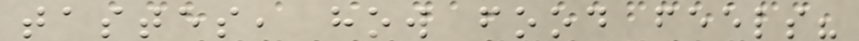tastes, how food feels?
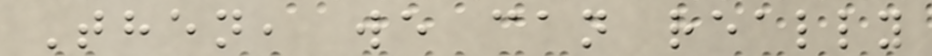Then, we can really
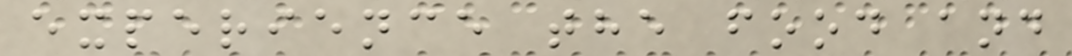experience the food and
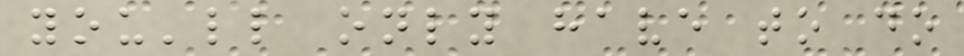you'll only have to do
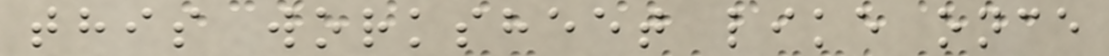this worksheet like once
